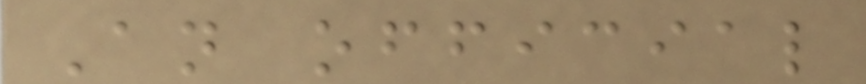An official
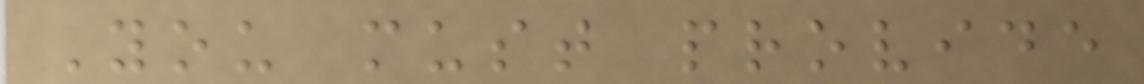You must provide
